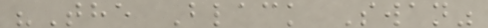"The Black Swan"
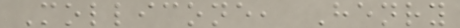Mollicone, Henry
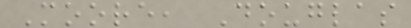Moore, Douglas
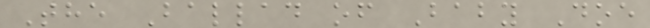The Ballad of Baby Doe
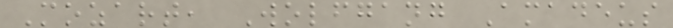Mozart, Wolfgang Amadeus
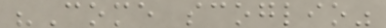"Come scoglio"
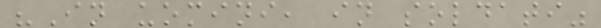"In uomini, in soldati"
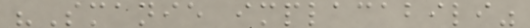"Smanie implacabili"
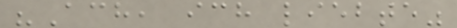"Ach, ich liebte"
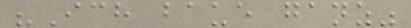"Ich baue ganz"
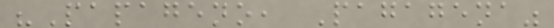"Papageno, Pagagena"
